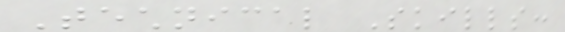Technical Skills:
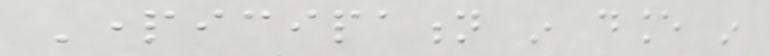Participation in dance in
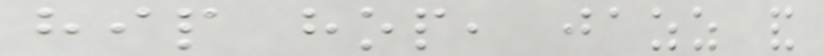hip hop, jazz and
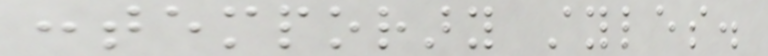contemporary styles.
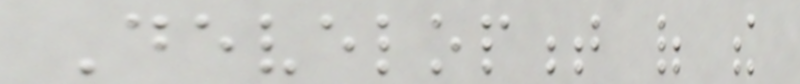Development of the
